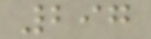297
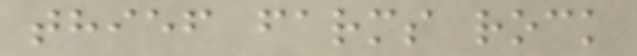thief farms rock
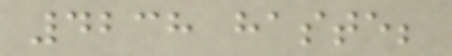4238 haste;
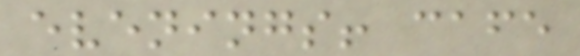evenings! cafe
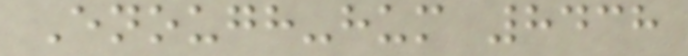Enough-hum 8438
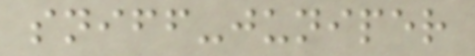sniff-juniper
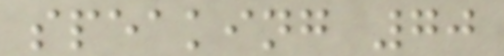speaking 70
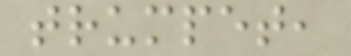trumpet,
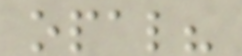opal?
